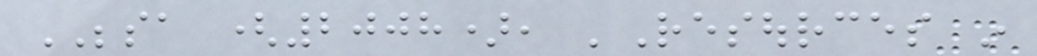BESA (2008), 'Resources in
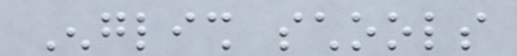English schools
